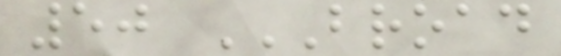50 BROAD
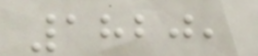1820,
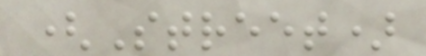(Street)
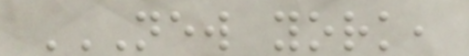NEW YORK,
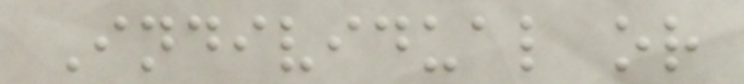Individual or
